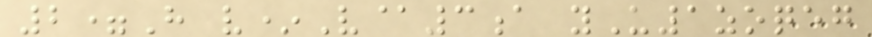2=H v*V@3a yU1zoqeg
